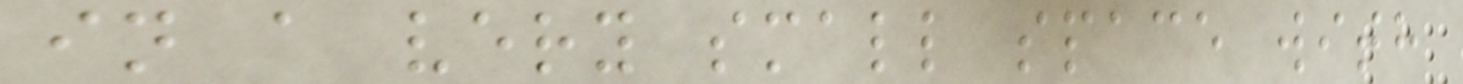in a very small space with
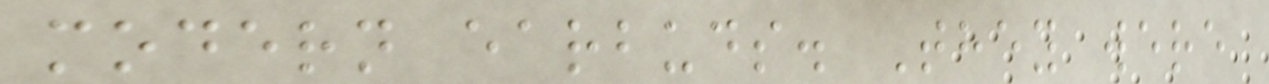modern earbuds. They were
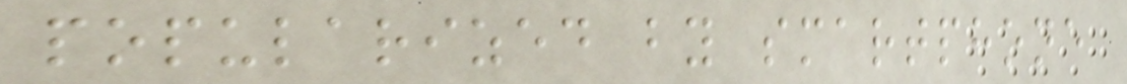popularized by smartphone
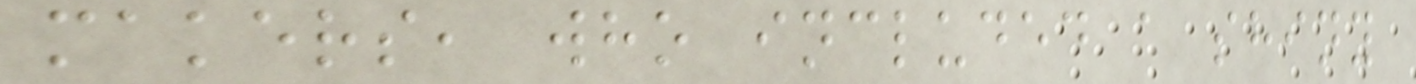makers, who included a shiny
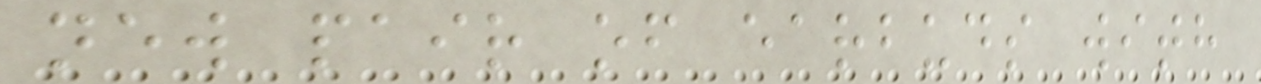new pair of earbuds with
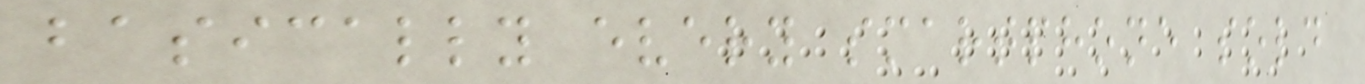basically every smartphone sold
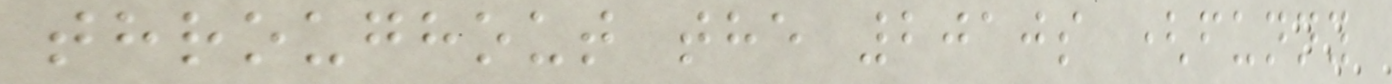throughout the 2010s (funny
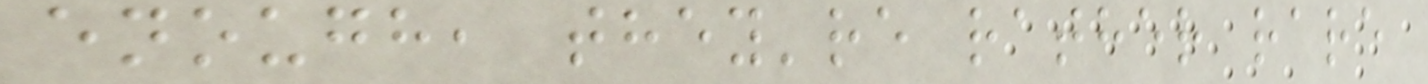enough, they're rather rare
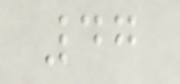47
